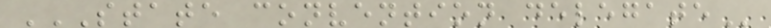STATE CONVENTION DELEGATE
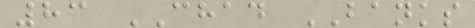83 CHAD BANKS
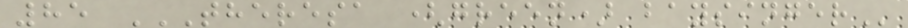85 THERESA (GREEN) BAYSINGER
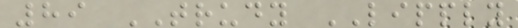89 TRUDY LIPPLY
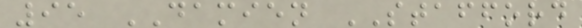95 DAMIEN STAFFORD
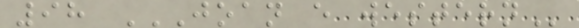98 JOAN E WESTERN
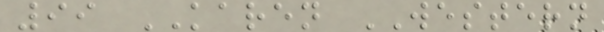99 KAREN WESTERN
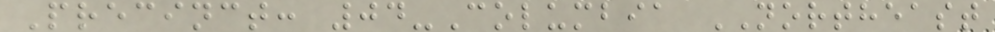Precinct: 04-Columbia NORTHEAST
